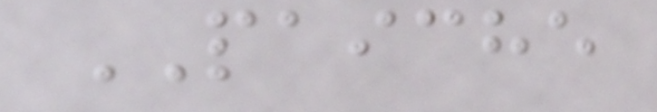PAICHE
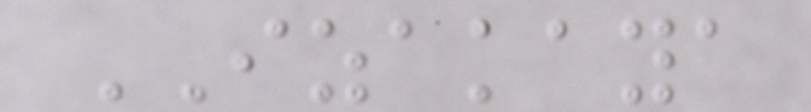IZAKAYA
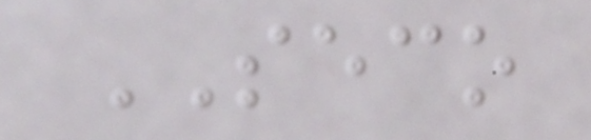SECO
